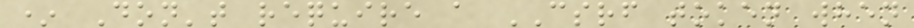* Don't require a CSRF token when
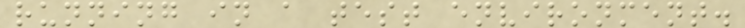running in a test environment.
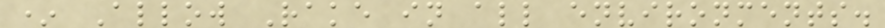* Allow Rake in all environments.
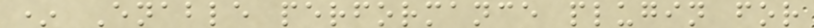* Enable performance plugin for
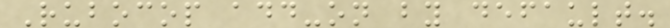Rubocop add-on by default.
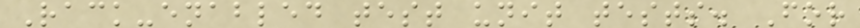Rack-enabled test unit tests. For
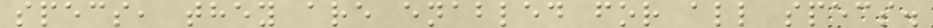specs, they are enabled for all specs.
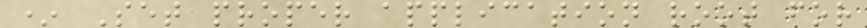* Set proper application root for
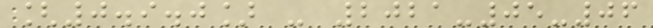[0.9.0] - 2021-05-06
